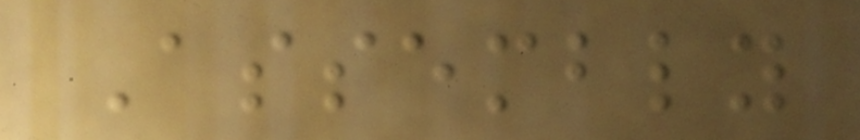Assembly
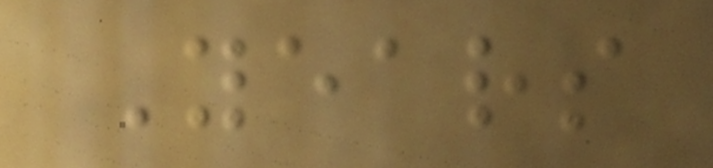Years
